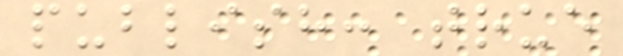publish: true
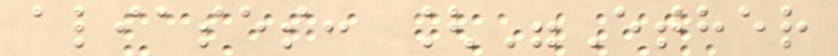aliases: ["Ether
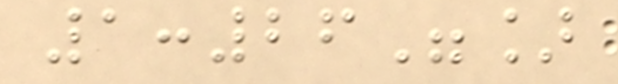1:26"]
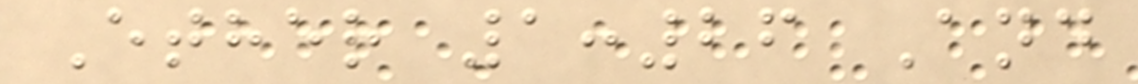Ether 1:26 And
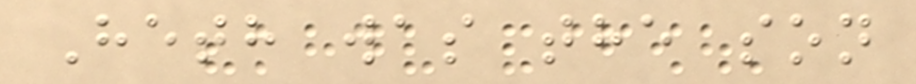Heth was the son
